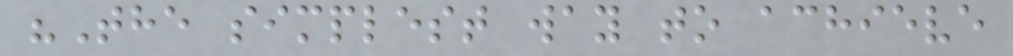"The simplest way to achieve
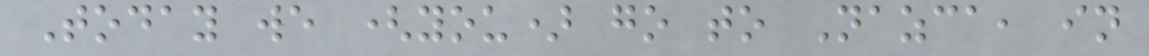Today we (you) go to Nazca, in
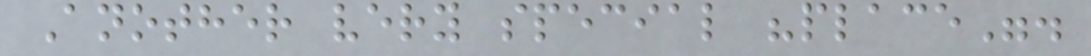Another very special "place".
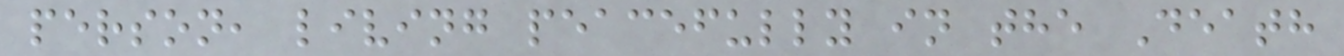person, living peacefully in the Death
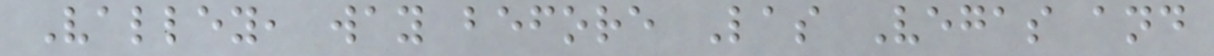Valley, way before Las Vegas and
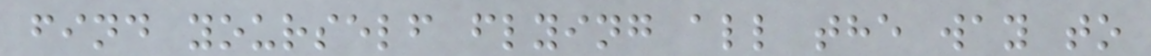find yourself flying all the way to
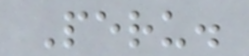Peru.
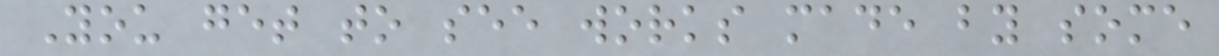You get to see works made by some
